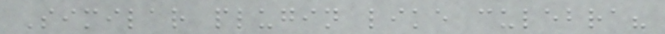Similar plugin like culebra?
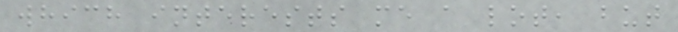which interests me a lot, but
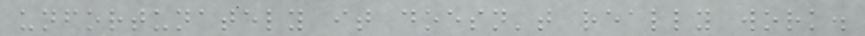unfortunately it doesn't really work.
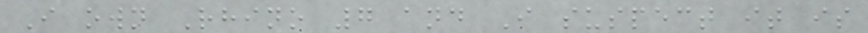I own Rhino 7 and I suspect it is
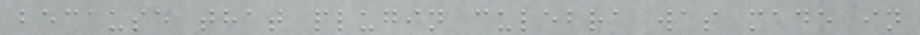because that plugin culebra was made in
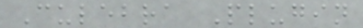Culebra Plugin
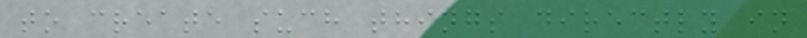to create such things directly in
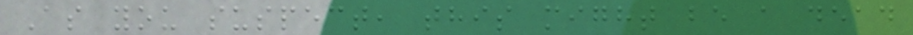As you suspect, this might be a dead
